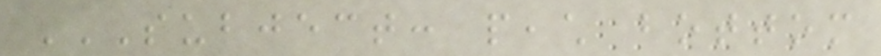SUBJECT: PEACH BOTTOM
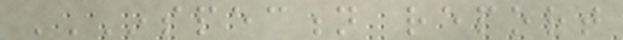INSPECTION REPORT
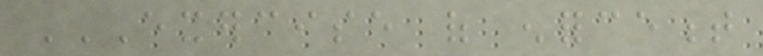EXERCISE OF ENFORCEMENT
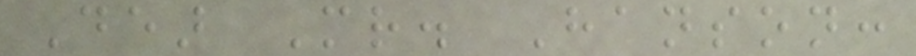Dear Mr. Hanson:
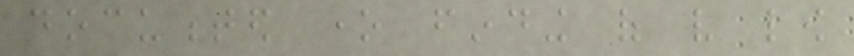documented one finding of very low
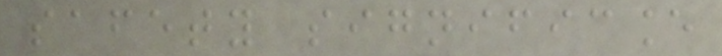safety significance
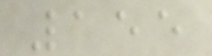155
